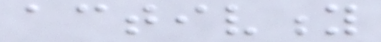activity
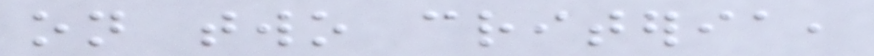on two criteria,
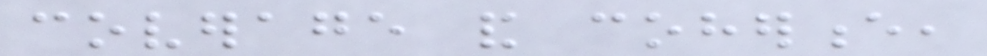coverage and coherence,
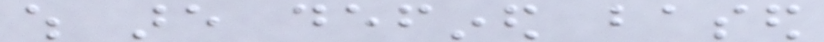which are defined based
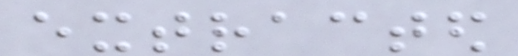extracted
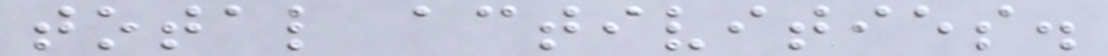total activities.
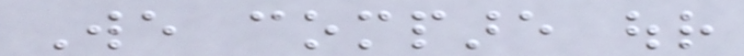We compare our
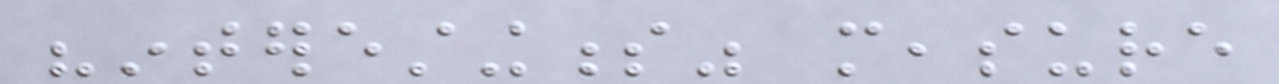"interestingness" measure
